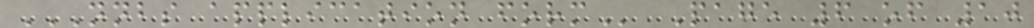NNBS APPLICATION FORM Page 6 of 10
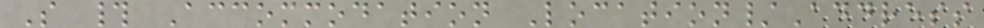S # Accommodation Location/Address
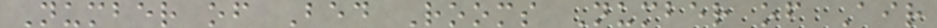Number of Bed Rooms Number of Air
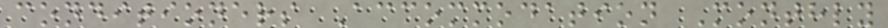conditioners Accommodation Monthly
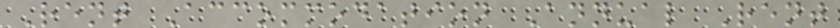Rent Accommodation Annual Rent
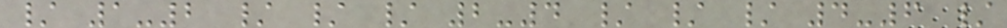/ 1-2 / / / 2-4 / / / 4-6 /
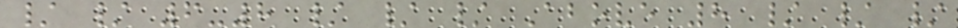/ / 6-8 / / / Above 8 / / /
